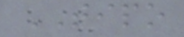TIPO
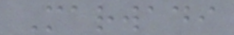Marwadi
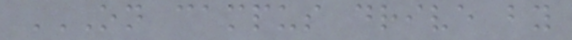ON CAMPUS DRIVE BY
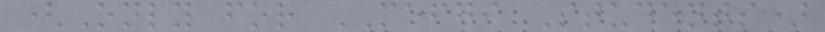(Only for MEFGI Students)
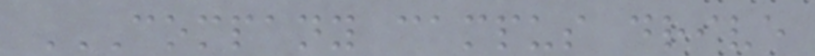COMPANY CAMPUS DRIVE
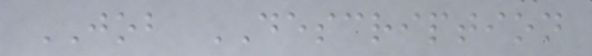JOB DESCRIPTION
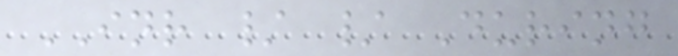INR / / During
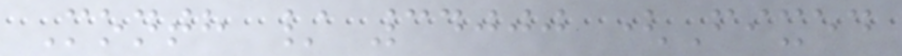Month / 34000 (Fixed
